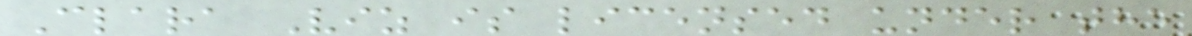Clara Viz is licensed under the
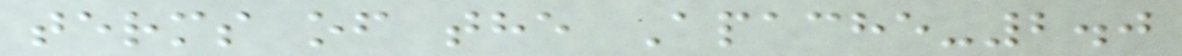terms of the Apache-2.0
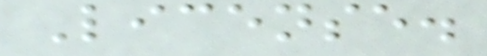License.
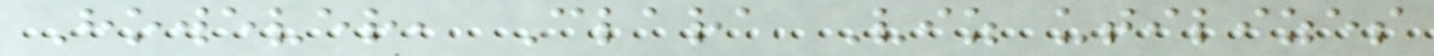However, Clara Viz utilizes
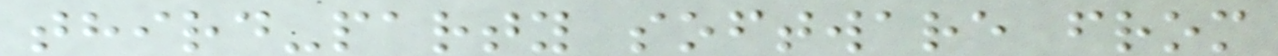third-party software from
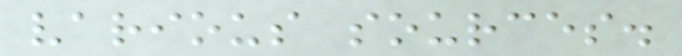various sources.
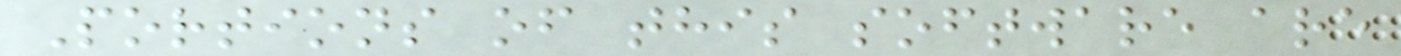Portions of this software are
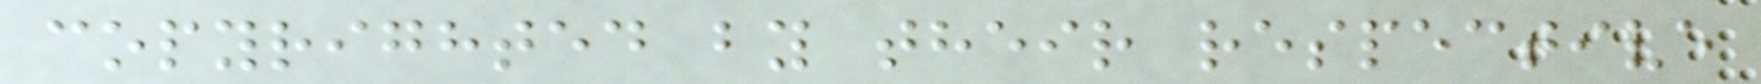copyrighted by their respective
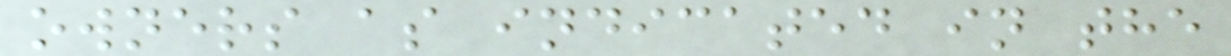owners as indicated in the
